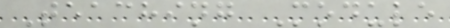Teaching Module
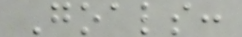Goals:
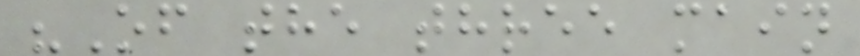"Of the three main
